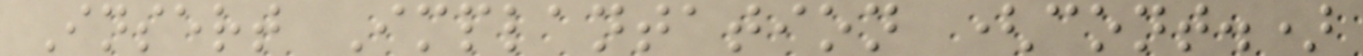Insert Implantation (cont.)
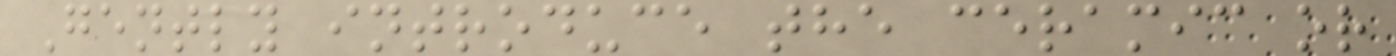Gently introduce the ceramic or
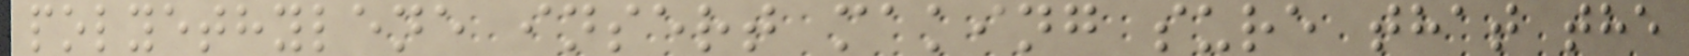polyethylene insert making sure that the
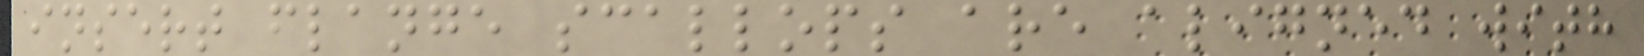insert flange scallops are aligned with
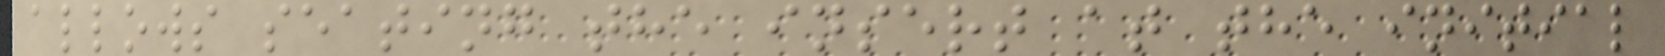allows seating the insert at the initial
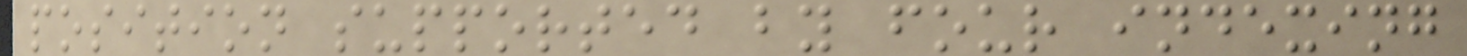position supported by four indexing
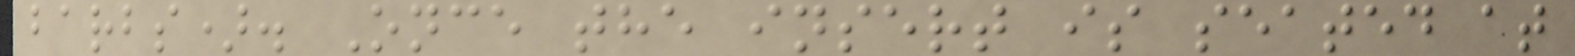barbs). Once the insert is seated at
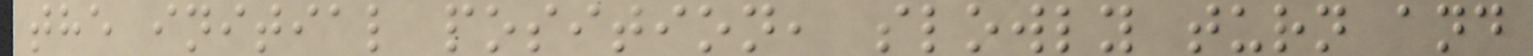the initial position, slowly turn and
